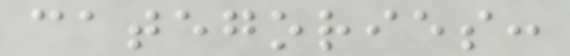categories:
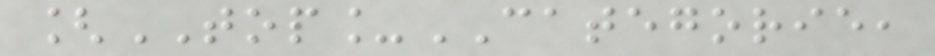[TOP_CATEGORIE,
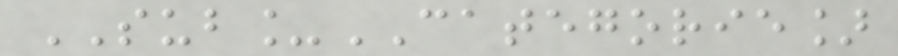SUB_CATEGORIE]
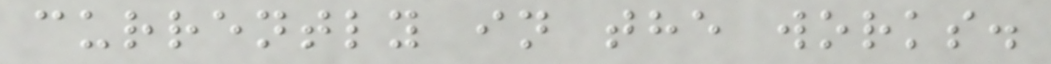currently in the works.
